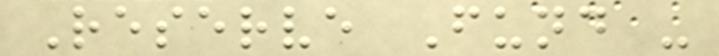Reserve Fund -
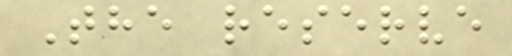The reserve
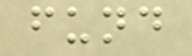fund
